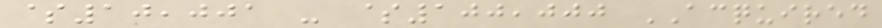$10,001 - $100,000 ACQUIRED
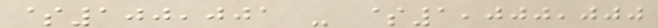$100,001 - $1,000,000
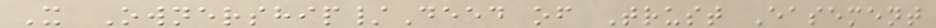X Ownership/Deed of Trust Easement
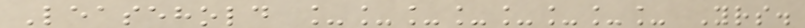Leasehold ________ Yrs.
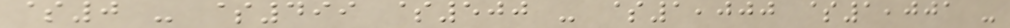$0 - $499 $500 - $1,000 $1,001 -
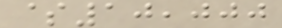$10,000
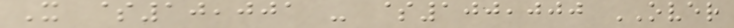X $10,001 - $100,000 OVER
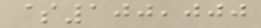$100,000
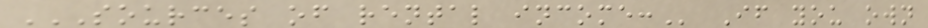SOURCES OF RENTAL INCOME: If you own
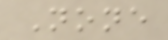None
